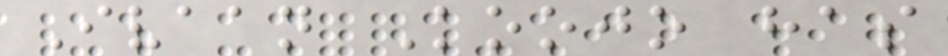Ivaan Koojo has
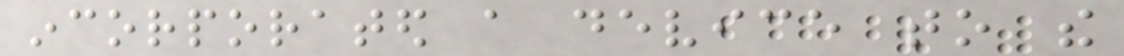incorporated a device to the
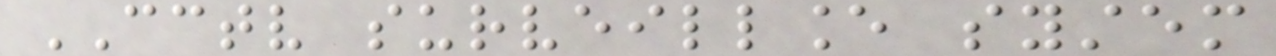CCTV surveillance system
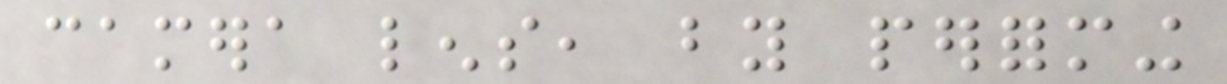camera lens, by performing
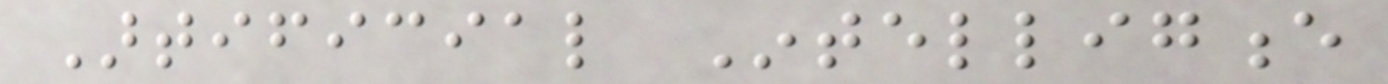Artificial Intelligence
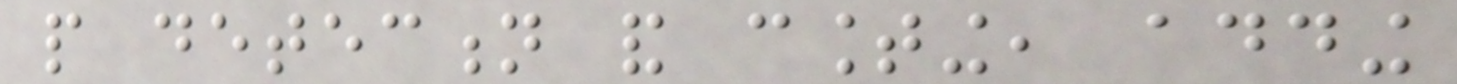people detection and counting, adding
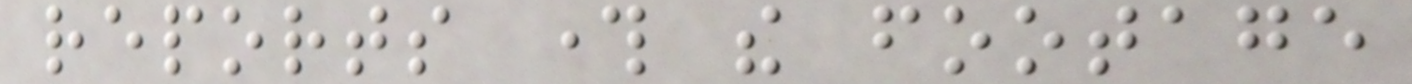reports through the footage
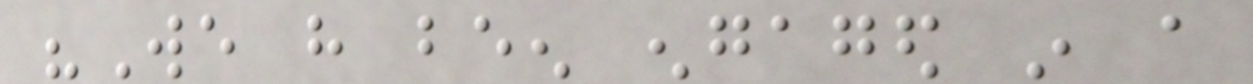"We have been engaged in a
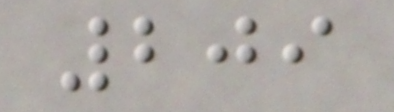209
